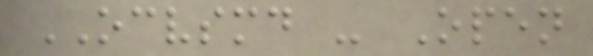OCVSMD - Open
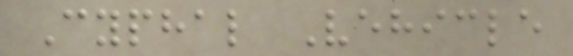Cyphal Vehicle
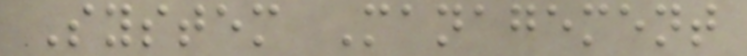System Management
